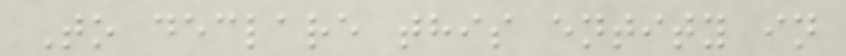To declare this entity in
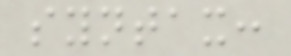syntax:
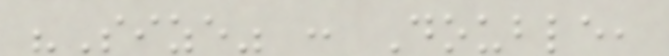"Size" : Double,
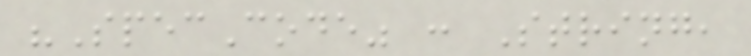"SpecCode" : String,
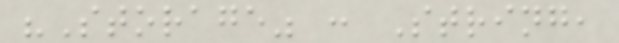"Storage" : String,
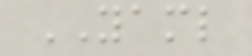YAML
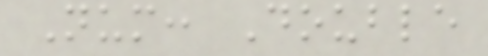Num: Double
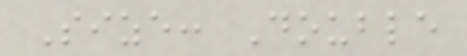Size: Double
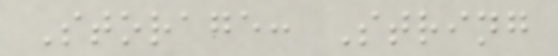Storage: String
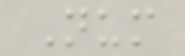Num
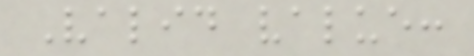Valid value:
